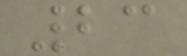23
